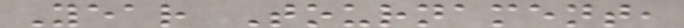Year Tournament,
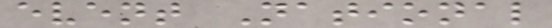event National
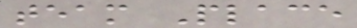team Place
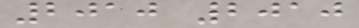2010 2010
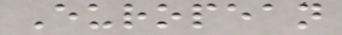European
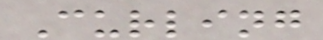Curling
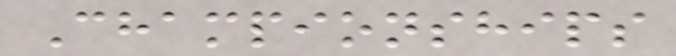Championships
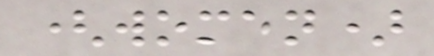(women)
